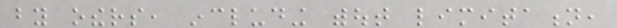by others, including without limitation,
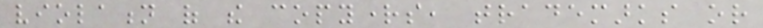violation of the copyrights, trademarks or
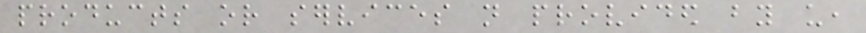products or services not provided by us,
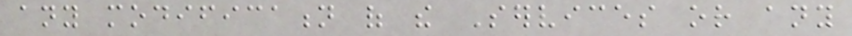any modification of the Services or any
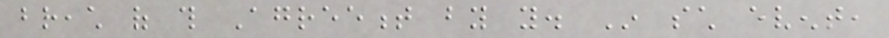breach of this Agreement by you. In such event,
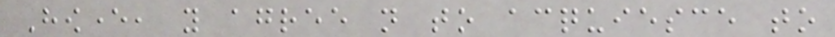However, you agree not to acquiesce to
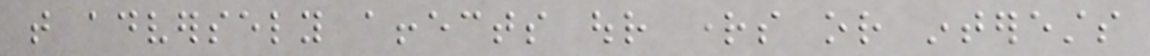that adversely affects our rights or interests
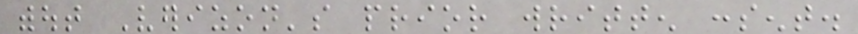without Verizon's prior written consent.
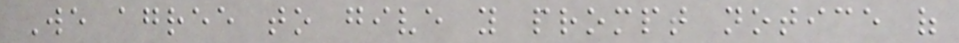We agree to give you prompt notice of
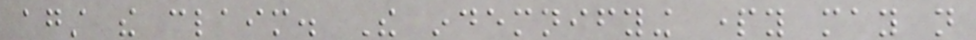against the claim. The indemnifying party may not
